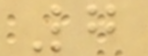7
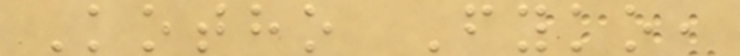Kotho Fyko,
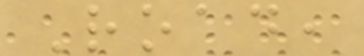Road,
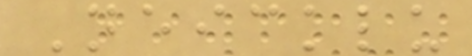Neicklu
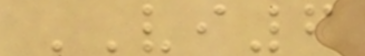VI6
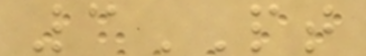3PT
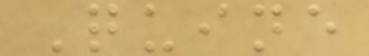Quine
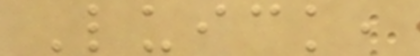Luick,
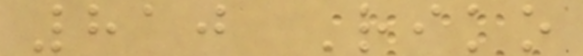810 Riko
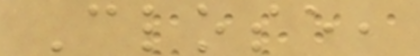Close,
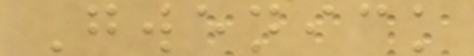Gwenick
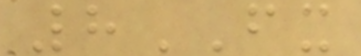8FX
